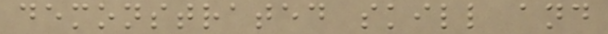demonstrated skill and
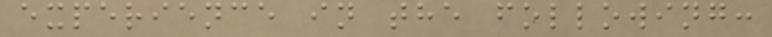experience in the following:
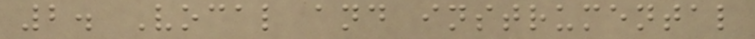2. Vocal and instrumental
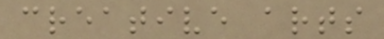creative arts
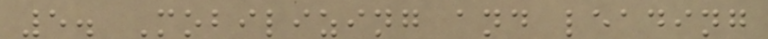5. Mobilizing and leading
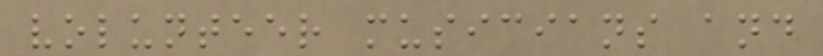volunteer musicians and
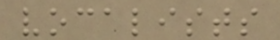vocalists
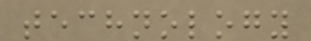technology
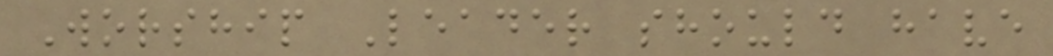Worship Leader should have
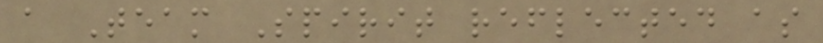a Team Spirit reflected as
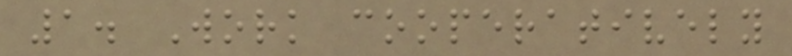1. Work cooperatively
